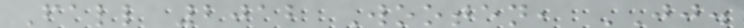Fall 2012 Wooten, JJ.
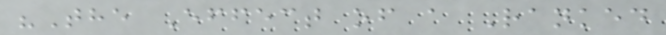"The Effect of a Ranked
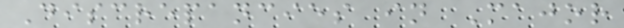Discrepancies in Major
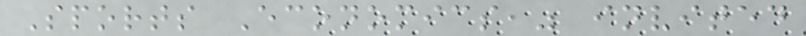Sports Economics," invited
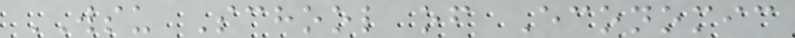WSU School of Economic
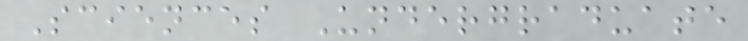Sciences Undergraduate
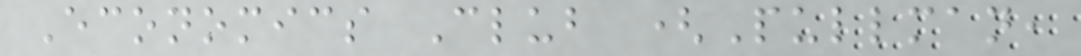Economics Club (Pullman,
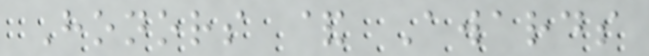Honors & Awards
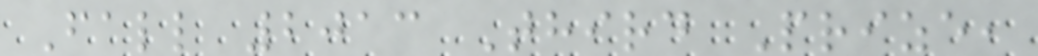Fall 2013 Third Prize,
